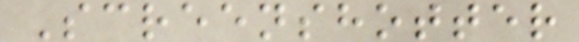Screenshotter
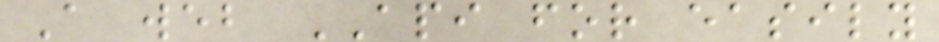A web API for easily
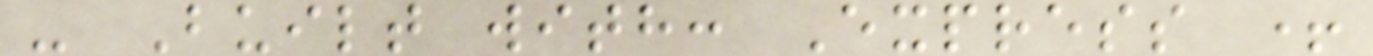- Built with: Express +
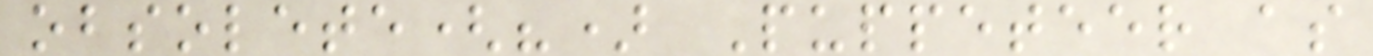obsolete(?) Puppeteer as
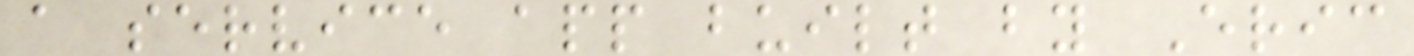a service app built by Eric
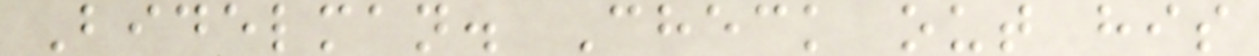Bidelman. Check out his
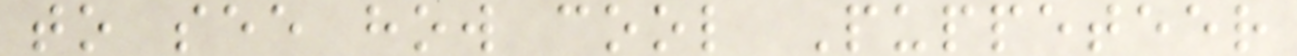to see how cool Puppeteer
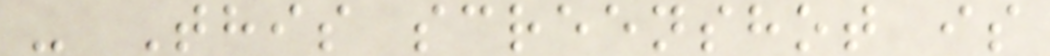- This screenshot is
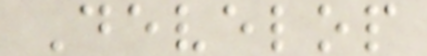Develop
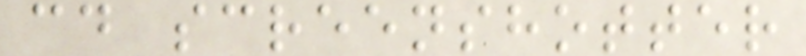cd screenshotter
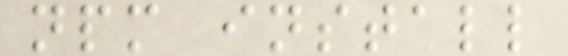npm install
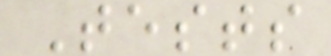Tests
